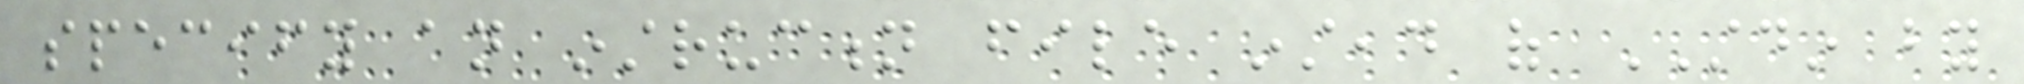specify an instruction file instead of STDIN by
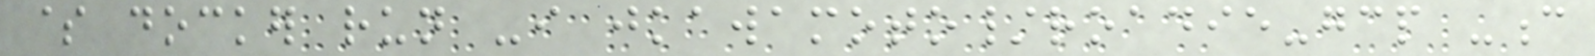$ docker run -i jkawamoto/roadie-gcp -c
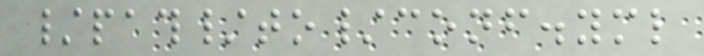/path/to/conf.yml
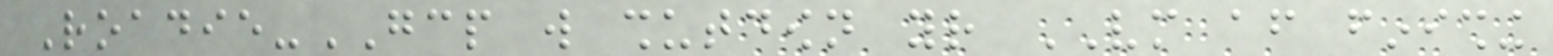Roadie-GCP will shutdown your VM after finishing
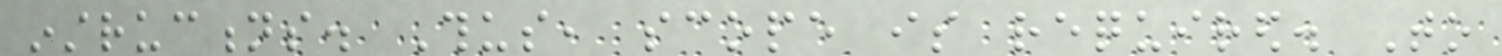instructions. Thus, scope is required. To
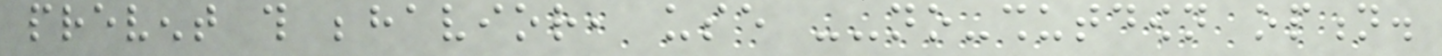prevent this behavior, use --no-shutdown option.
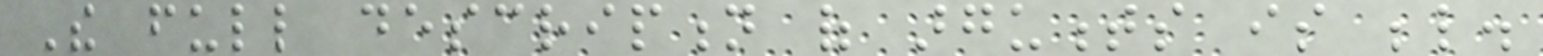The full description of arguments is below.
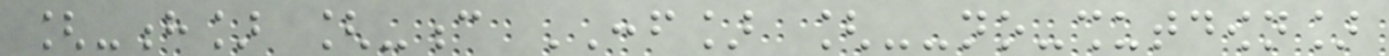[-h] [-c CONF] [--no-shutdown]
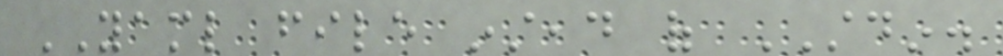YAML file instead of STDIN.
